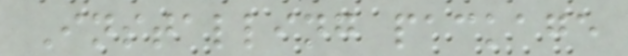Installing package
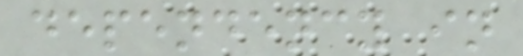dependency in
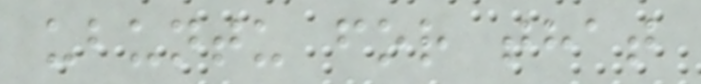ubuntu for that
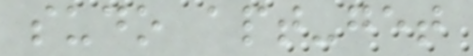sudo apt-get
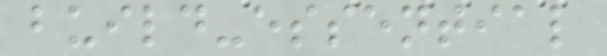build-essential
